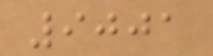9001
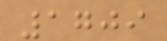1709
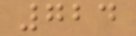724
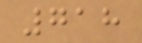718
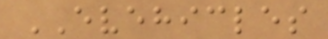EVEHICLES
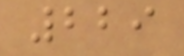229
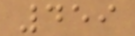459
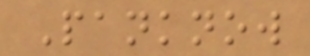Panknow
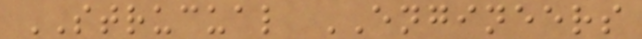STRUCUAL ENGINEERS
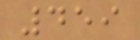459
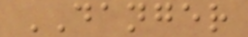DANGER
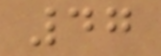47
